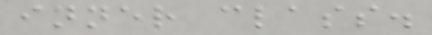inner class.
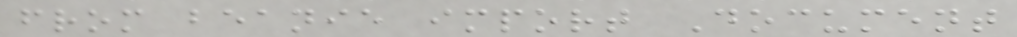from beanie import Document
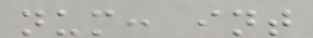num: int
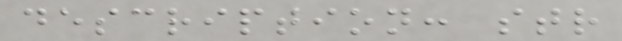description: str
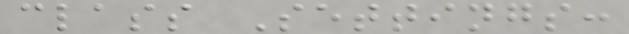class Settings:
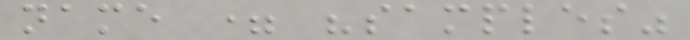name = "samples"
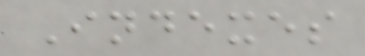Indexes
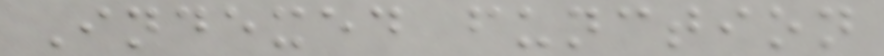Indexed function
